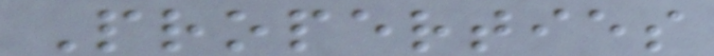Properties
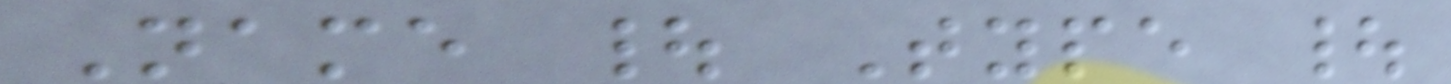Name | Type |
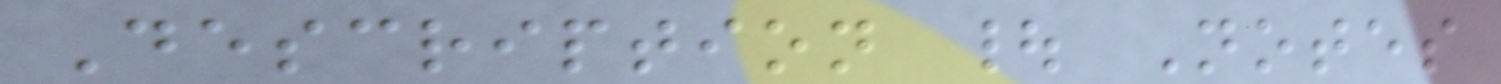Description | Notes
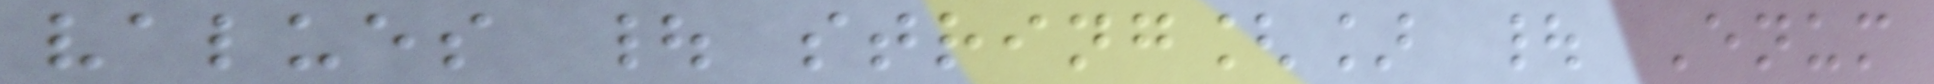values | string[] | Enum
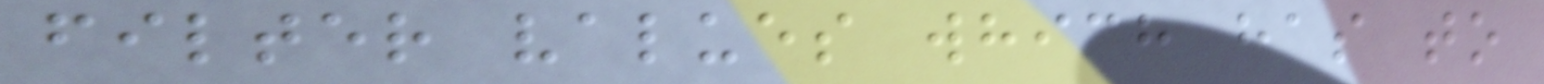filter values which has to
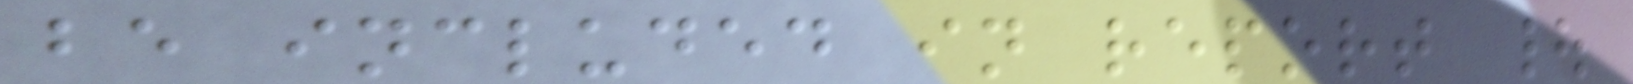be included in report |
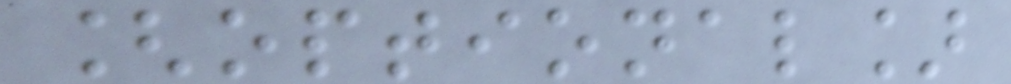[optional]
